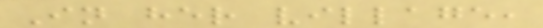In her village,
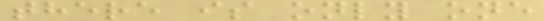there is only one
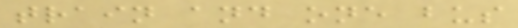train and one bus
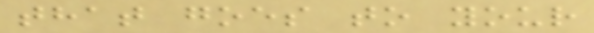that goes to your
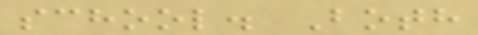school. Both
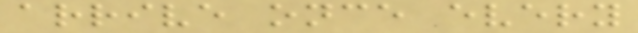arrive once every
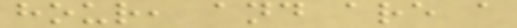hour, and are a
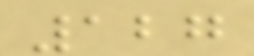127
